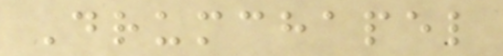Drumchapel
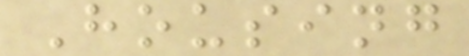Housing
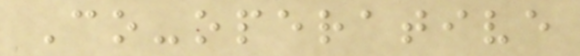Co-operative
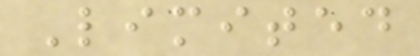Limited
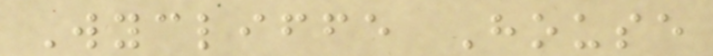Wycliffe House
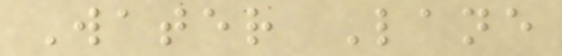Water Lane
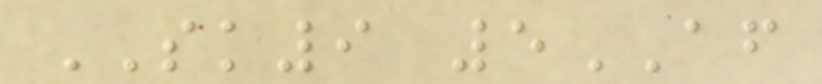SK9 5AF
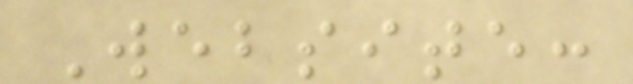Website:
